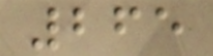265
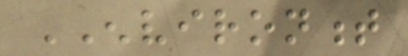ENVIRONMENT
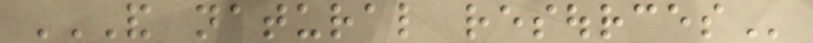AND NATURAL RESOURCES
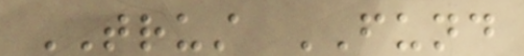TRUST FUND
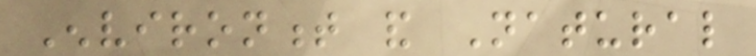Environment and Natural
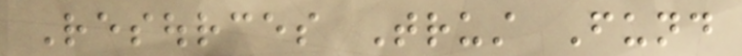Resources Trust Fund
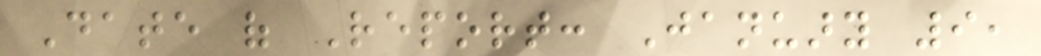Date of Report: January 9,
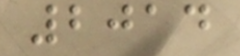2014
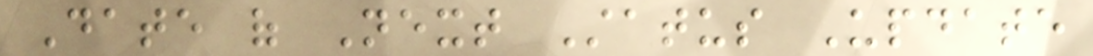Date of Next Status Update
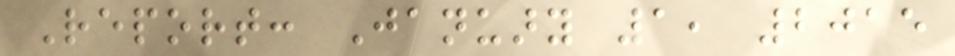Report: January 1, 2015
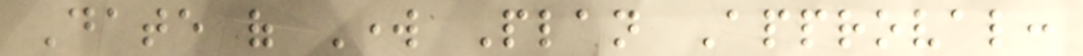Date of Work Plan Approval:
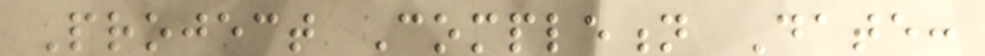Project Completion Date:
